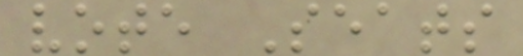vote Seats
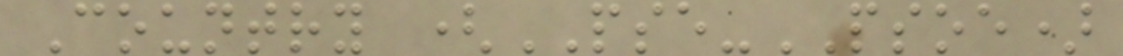Country (PSE-PSOE)
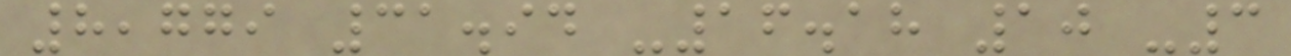8,779 31.94 -16.18 10 -3
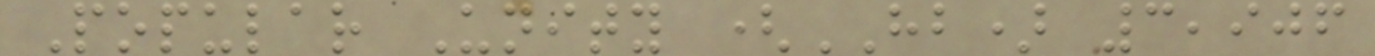Popular Unity (HB) 3,906
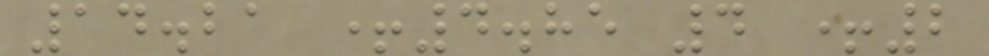14.21 +4.85 4 +2
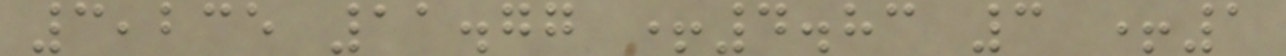3,235 11.77 +4.83 3 +1
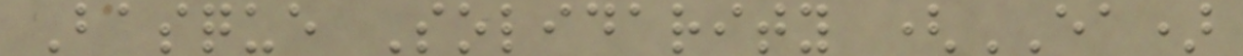Basque Solidarity (EA)
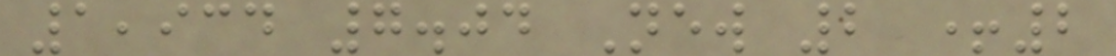1,934 7.04 New 2 +2
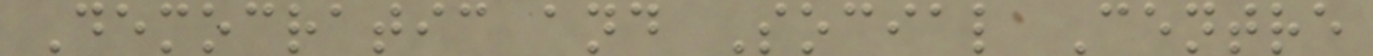Democratic and Social Centre
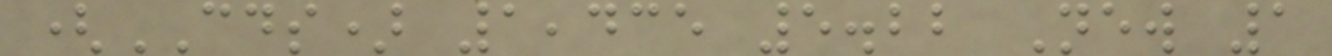(CDS) 1,435 5.22 New 1
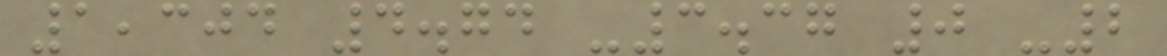1,304 4.74 -3.37 0 -2
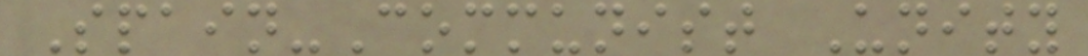Spain-Communist Unity
